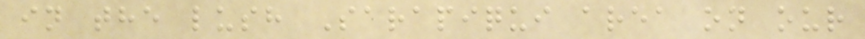in the lush Sarapiqui area on our
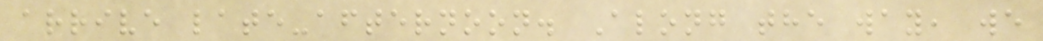arrive late-afternoon. Along the way, we
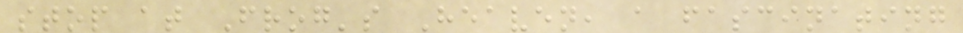stop at Frog's Heaven, a fascinating
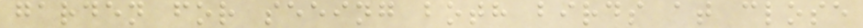garden for seeing both birds at close
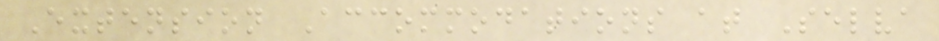Extension Accommodations at Selva
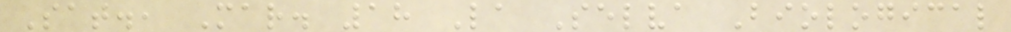Sat., Mar. 18 La Selva Biological
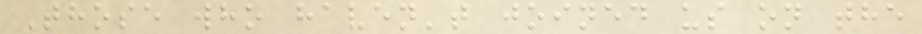Those who haven't joined us on the
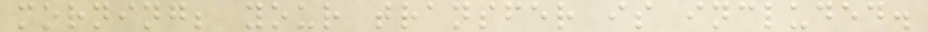morning; your transfer is included.
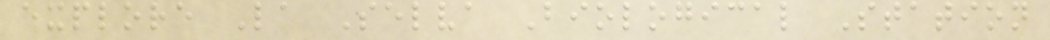explore La Selva Biological Station
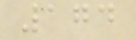174
